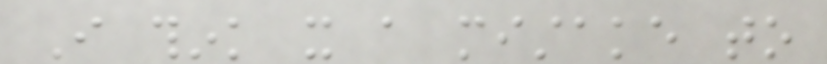I think it a mistake to
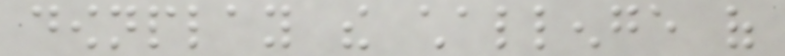downplay the challenge of
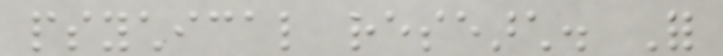psychical research. For
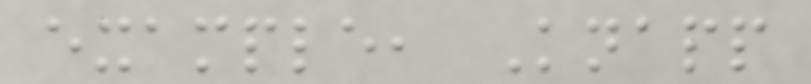example, Knapp
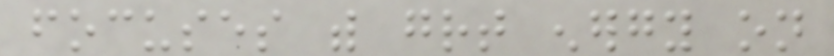focuses with great energy on
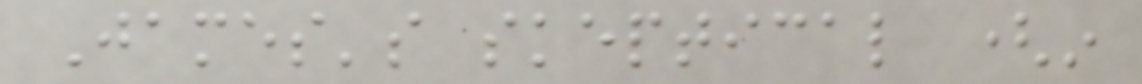James's skeptical (in
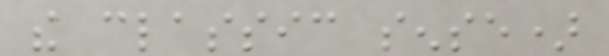the classic sense)
